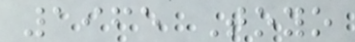1965 Toyo
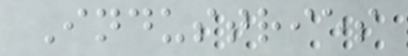Industries
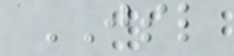JSL
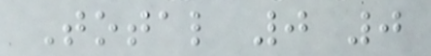Total 0 0
